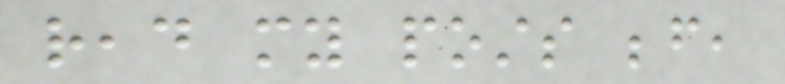read my posts before,
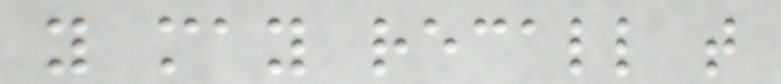you may recall that
